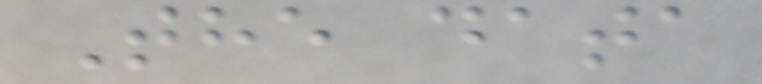The data
